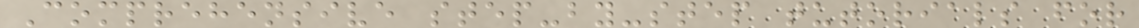Comprehensive step-by-step tutorials for
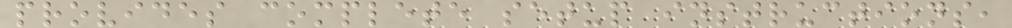provides complete setup instructions,
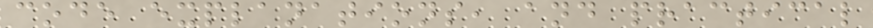code explanations, and practical
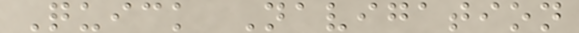Quick Navigation
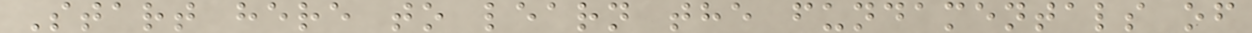Start here to learn the fundamentals of
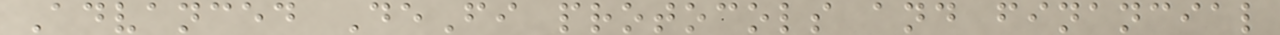Advanced DeFi protocols and financial
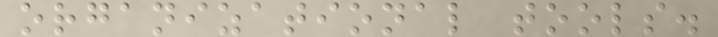organizational tools.
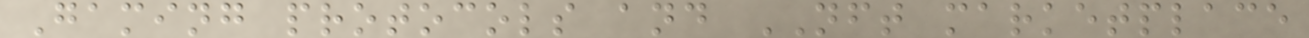Gaming protocols and NFT marketplace
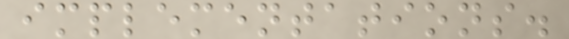implementations.
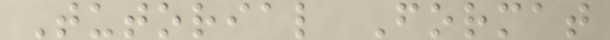Tutorial Format
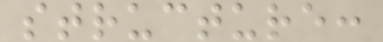structure:
